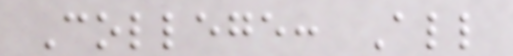College: All
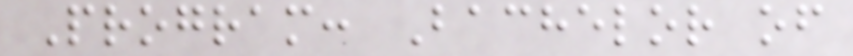Program: Bachelor of
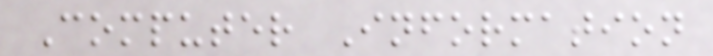Computer Information
